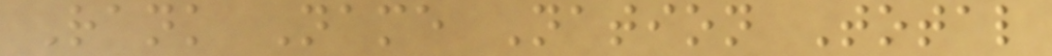Rank Name Nation Total
